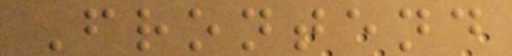Frontend
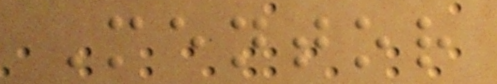Mentor
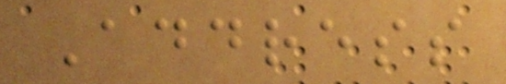Address
